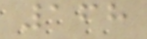168
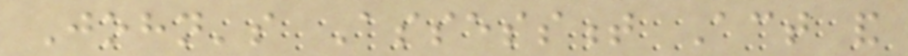John's Assessment Act and
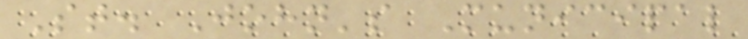St. John's Municipal
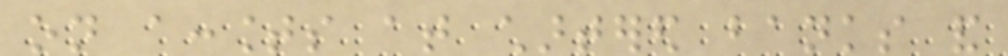on accounts at chartered banks and
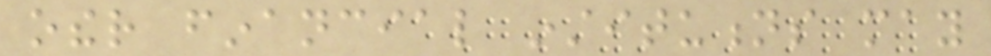other financial institutions may
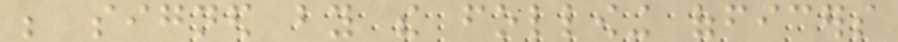be signed by the following officers
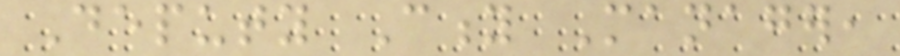Deputy City Manager,
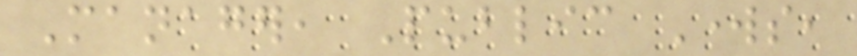Manager, Public Works,
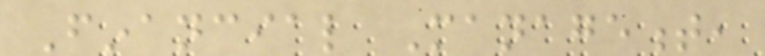Financial Management,
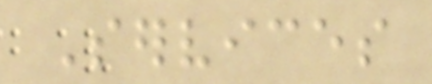Services
